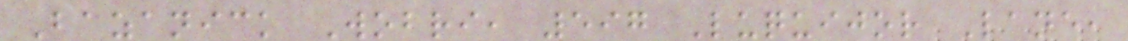Bazanick Wobri, 597 Luquijor Lane,
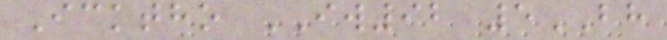Icktho IW92 5BH
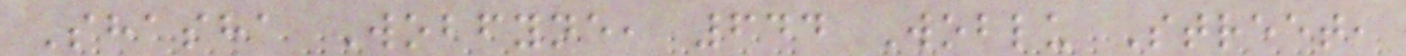Shasha Wobfyne, 644 Woblu Street,
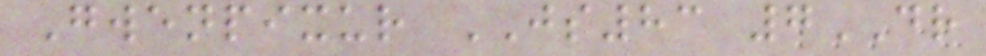Gwenpixur JS83 7DR
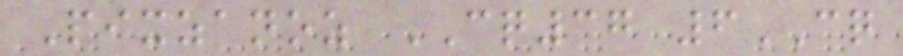Pixzanoz CQ37 6CQ
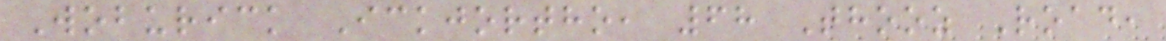Woburick Ickjortho, 68 Thooz Road,
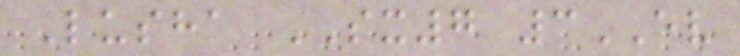Lusha SX7 3EV
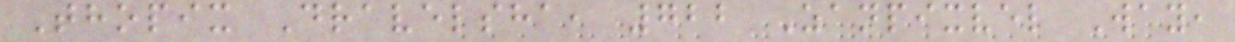Thopix Dravelsha, 722 Zanpixvel Way,
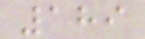189
